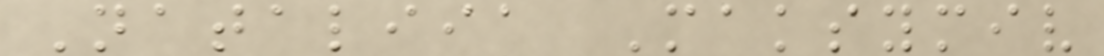Nataliia Maksymiv
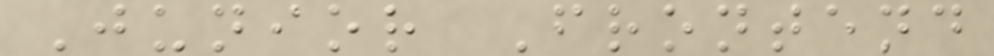Junior Frontend
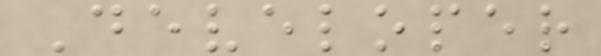Developer
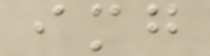img
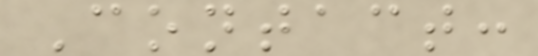Contact:
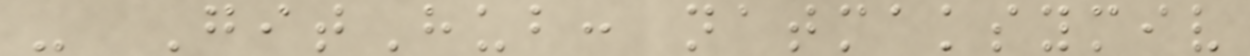- GitHub: natmaksymiv
